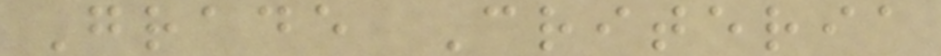Grade Criteria
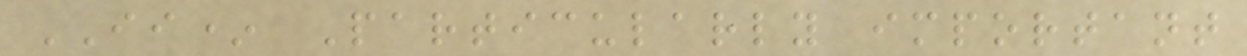II* Particularly important
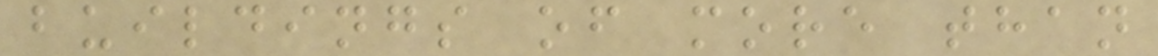buildings of more than
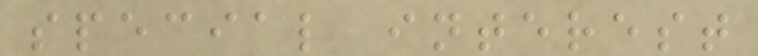special interest
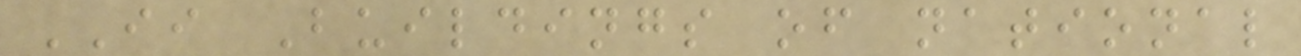II Buildings of national
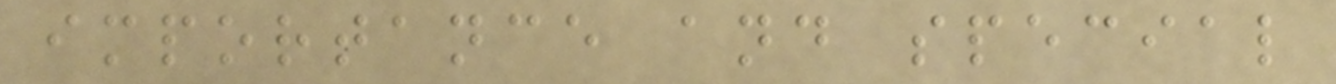importance and special
